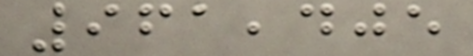961,405
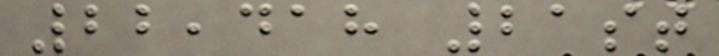22,418 21st
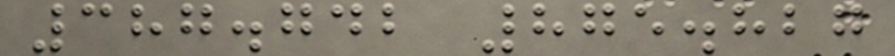387.742 875.827
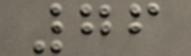76
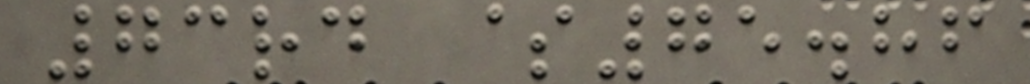73rd $75.86
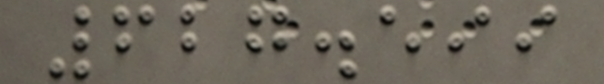627.599
